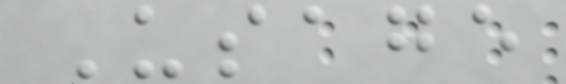Usage
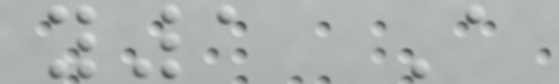y1 A
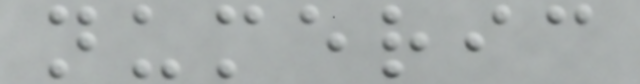numeric
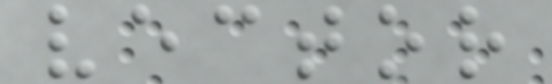vector
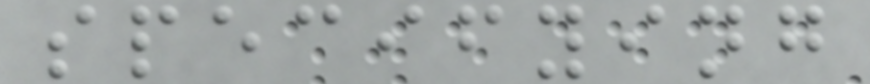specifying
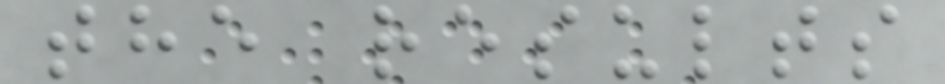the results
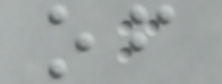of
